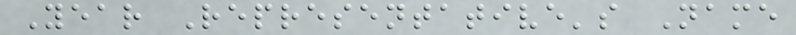Year Representative's Name
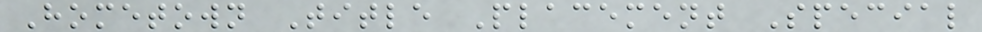Hometown Title Placement Special
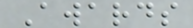Awards
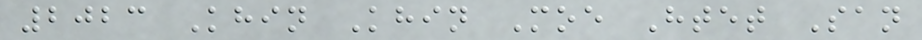2023 Khin Khin Moe Htet San
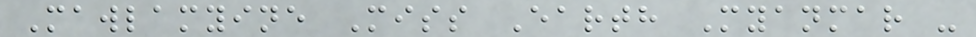Mawlamyine Miss Earth Myanmar -
